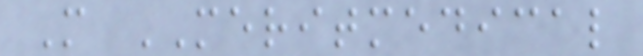M MERITMEDICAL
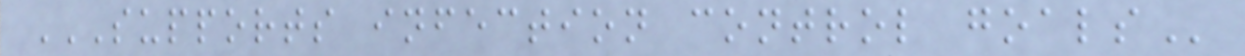SUPPORTS INFECTION CONTROL GOALS
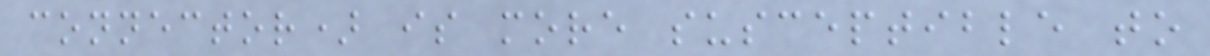connector) is more susceptible to
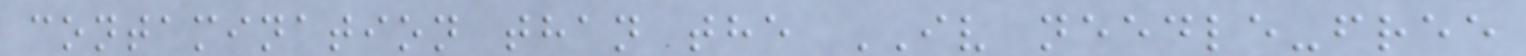contamination than the IV needle-free
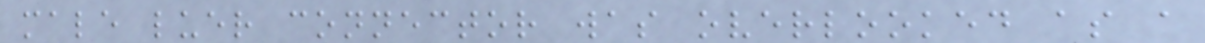male luer connector was overlooked as a
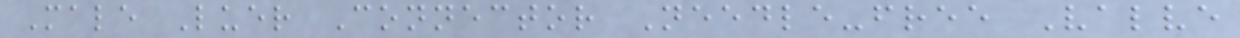Male Luer Connector Needle-free Valve
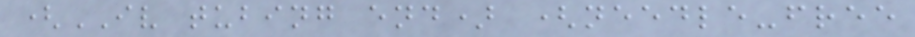(IV tubing end) (needle-free
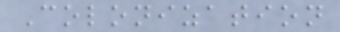Colonization
